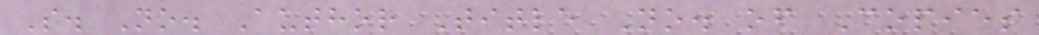S. No. Author Title No. of Copies
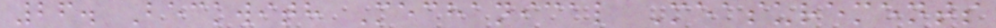26. Beckwith Mechanical Measurements
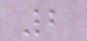2
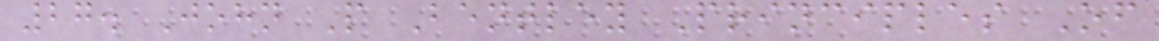27. John P Bentley Principles Of
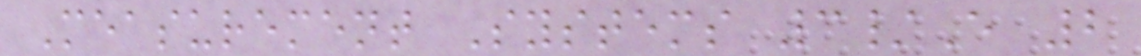Measurement Systems 3/E 2
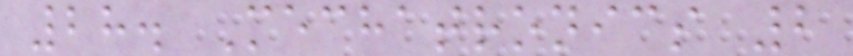28. Mechatronics 2
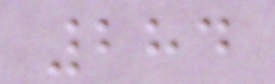284
